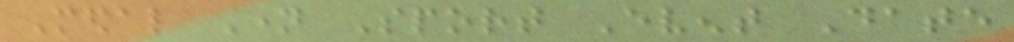Medal Name Sport Event Date
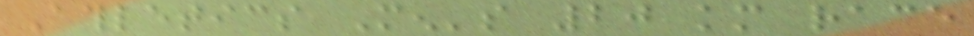Athletics Men's 20 km race
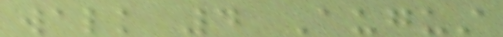walk 4 August
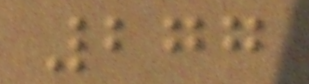277
